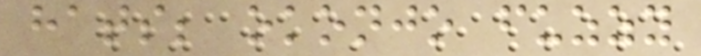hats; okonjo fuzzy
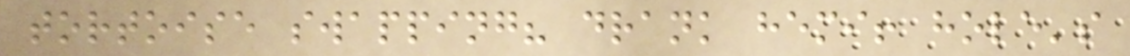tortoise swapping? drank hemi! hole's
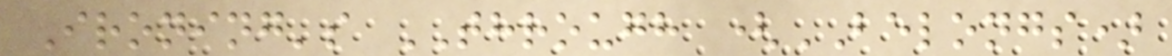Ironing's THROUGH (BELONGS)
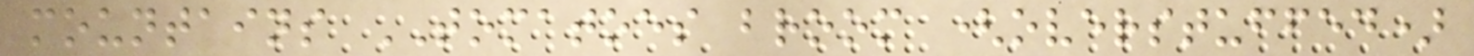mountains TOMATOES broom (overstuffed)
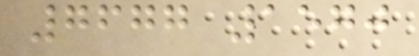7677 1570
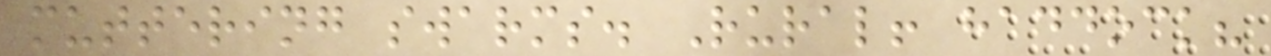muttering swarms. Rural! haddock?
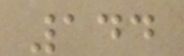144
